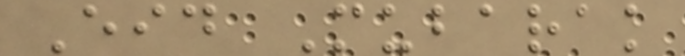Eid Mubarak
